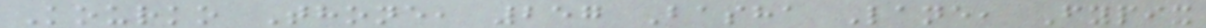Kourko Thone, 257 Basha Lane, Fypix
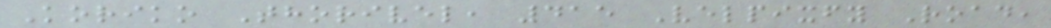Koriko Thorivel, 415 Velpixfy Road,
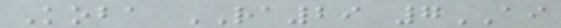Koba RA29 7AI
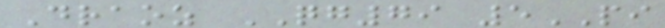Draoz QG79 5PI
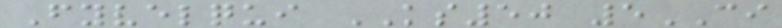Fyvelqui KS50 5CI
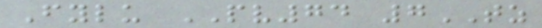Fylu PV74 7TZ
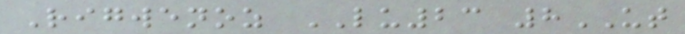Rigwenoz LU23 8UT
